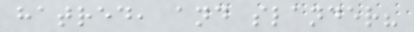hatred, and slander?
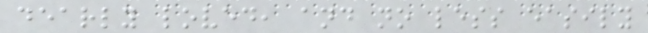dearly loved, and no less easily
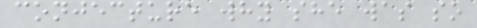conjecture why she was so
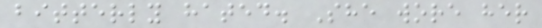bitterly hated. She wore her
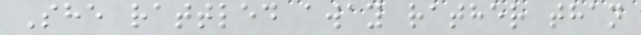She rattled away rather than
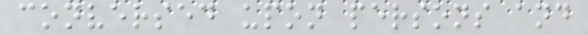conversed upon persons and
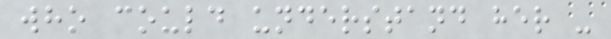who could understand her -
